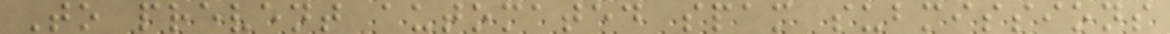To prevent automated spam submissions
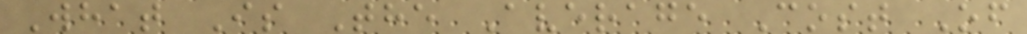What Is The Average Cost Of
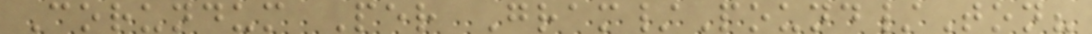Corundum Per Gram/Pound/Ton?
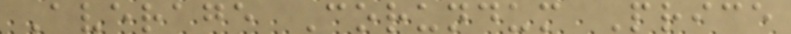Average Corundum Price
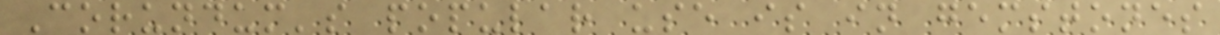Corundum's popular use is in gemstones
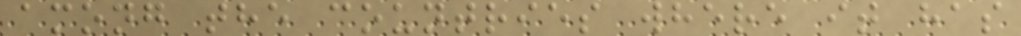among the countries where it has
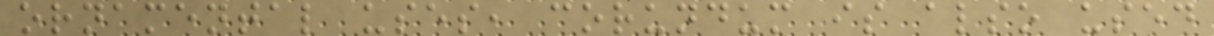ornamental uses, corundum is also used
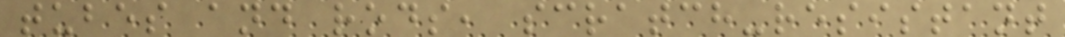tubes and rods, scratch-resistant
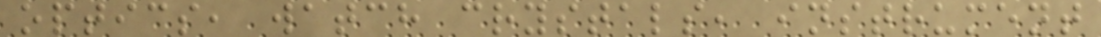optics, watch crystals, instrument
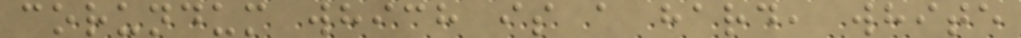corundum which is a hard, white
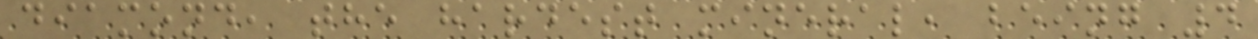diamond, the hardest mineral, being 4
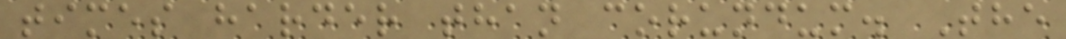times harder than corundum. The
